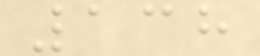138
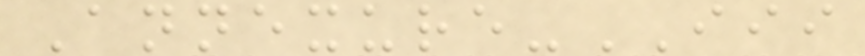Annexure-III
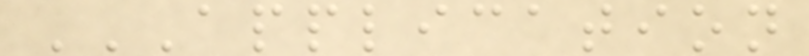APPLICATION
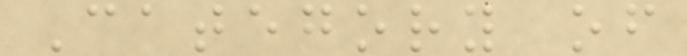Category of
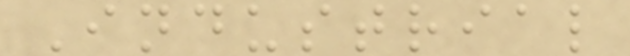Industrial
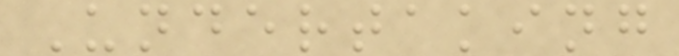Undertaking
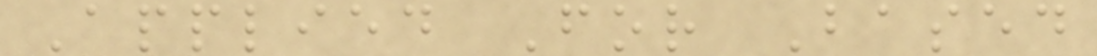Applied For Based
